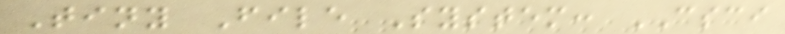Tiny File System: CSCI
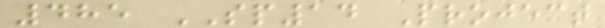485 SP14 Project
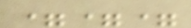===
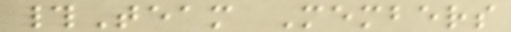#Team Members
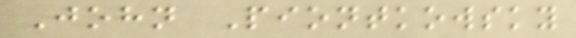John Piontkowsky
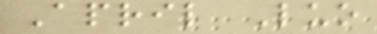April Luo
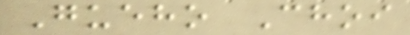Gueho Choi
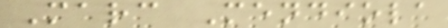Marc Mendiola
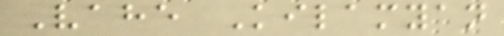Vahe Kilamyan
